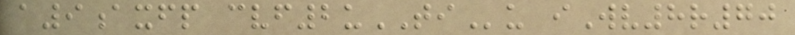a9axfp cvf2uTIu iWv8r70
